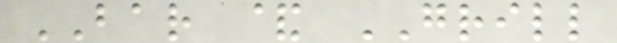BAR & GRILL
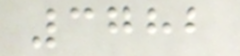3782
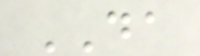DA
